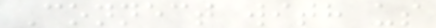Connect with us
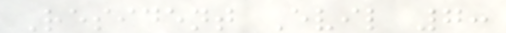Resident Evil 7:
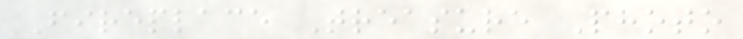Fireplace Treasure Photo
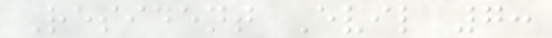Resident Evil 7:
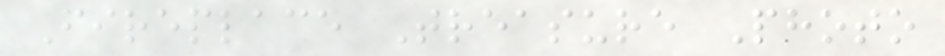Fireplace Treasure Photo
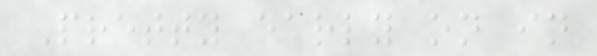Pretty early on in
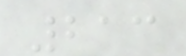213
